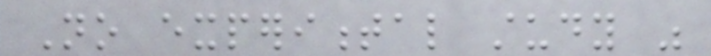No experimental study was
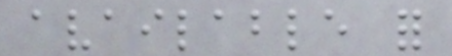available for
